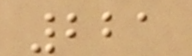221
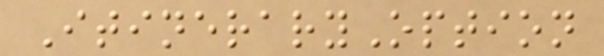ItineraryOption
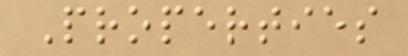Properties
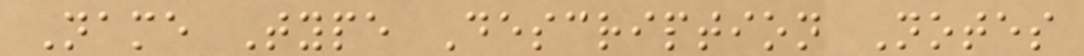Name Type Description Notes
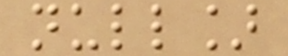null]
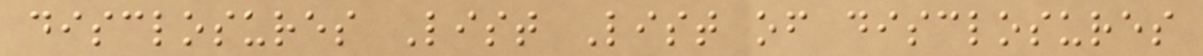disclosures List List of disclosures
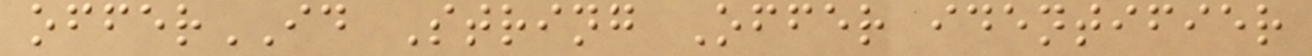offerID String Offer identifier
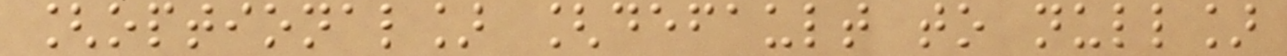[optional] [default to null]
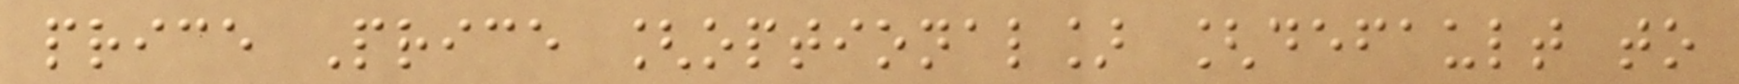price Price [optional] [default to
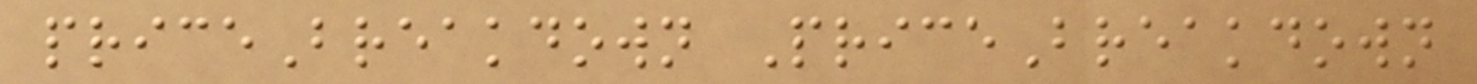priceBreakdown PriceBreakdown
